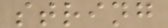string
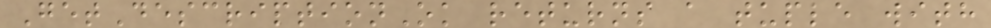GetDescriptionOk returns a tuple with
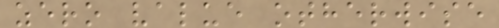zero value otherwise
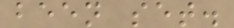been set.
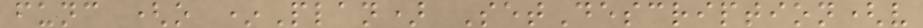func (o *Plan) SetDescription(v
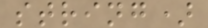string)
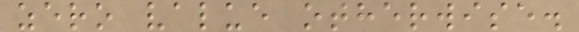zero value otherwise.
